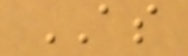AS
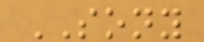SONY
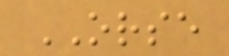ORSE
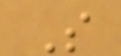S
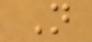N
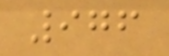976
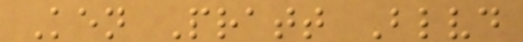Ken Pratt Blvd
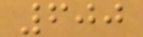600
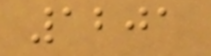1201
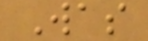Was
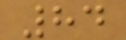84
